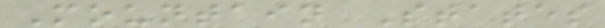Mountain States
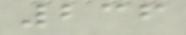236
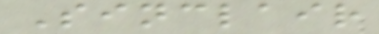Sinclair
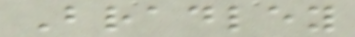Bradley
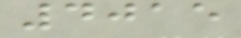4015
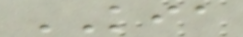KIA
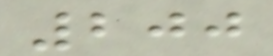200
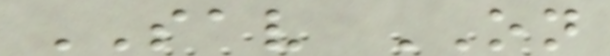SAV ON
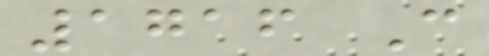1716 C
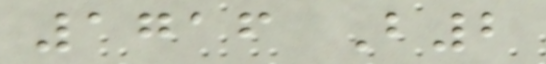1716 B2
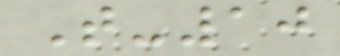T-10
